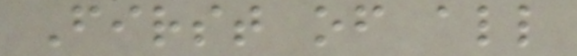First of all
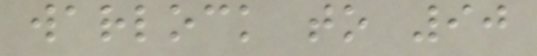warlock to 90
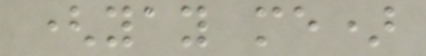(yay me)
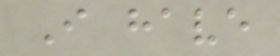I have
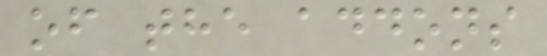of the addons
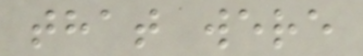that were
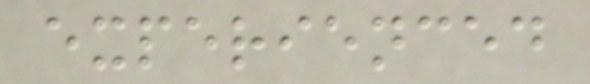experienced
